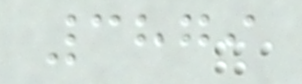3879
